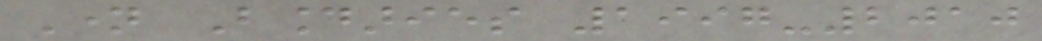Name Boundaries 1997-2010
